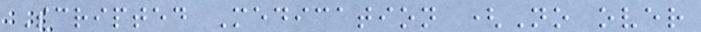Scripted Medication (No over
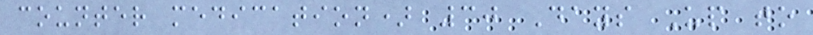counter medication) 30 Days Up to
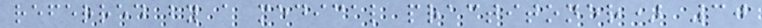referred by a medical practitoner) 30
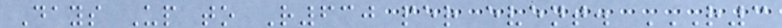Days Up to R630 per event. R3
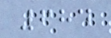684
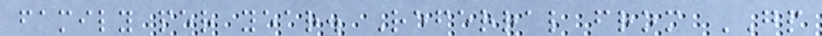family per year. Referral from GP
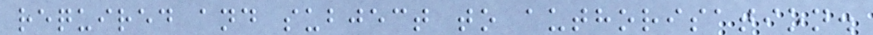required and subject to authorisation.
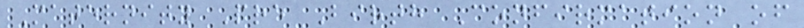Maternity Pre Birth Confirmation of
